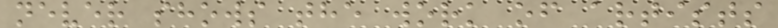never shows the work of artists
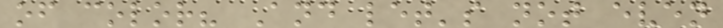of color? And let's not even
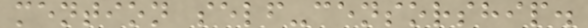mention self-censorship.
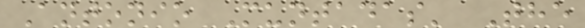Antonio Muntadas' The
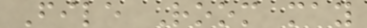File Room may
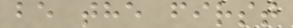be the first
